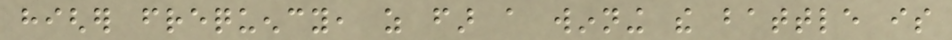higher frequency, as far a winning the battle is
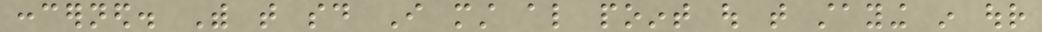concerned. With that said I must also point out that staying in our
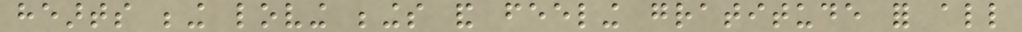hearts being loving beings and feeling gratitude for all
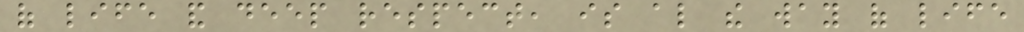of life and deep respect, is also the way of life
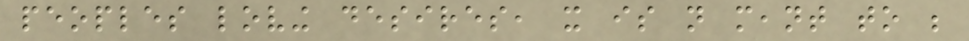peoples loving desires, it is not meant to be
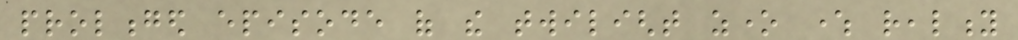prolonged episode of the twilight zone where reality
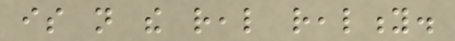is not the real reality.
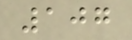107
